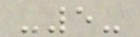-5-
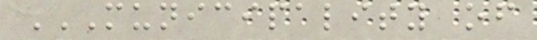MUNICIPALITY OF
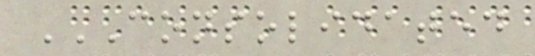CONSOLIDATED
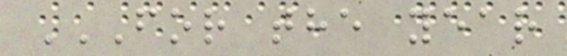FOR THE YEAR
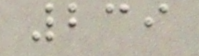239
